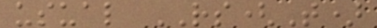usual RS(T)
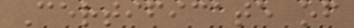Certificate of
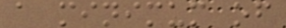a minimum of
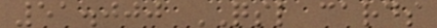51.000 QSL cards
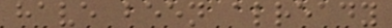have been already
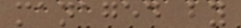managed by
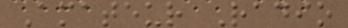Amateur Radio
